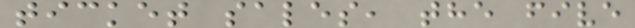ticket sales, the five
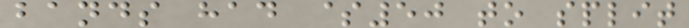bands had $50 to split
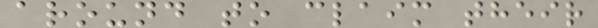around to claim their
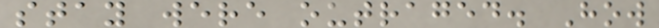stay were outraged. How
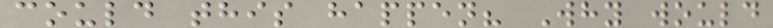could this happen? Why would
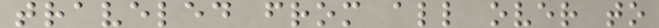traveled from all over to
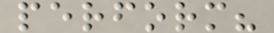perform?
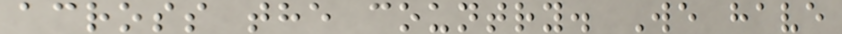across the country. We have
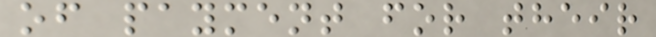of payment for their
